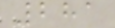281
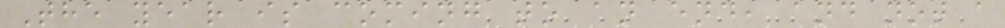The year is coming to an end, and not a
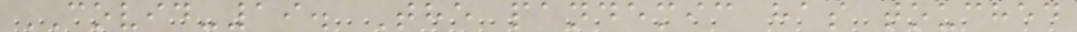COVID-19. The pandemic has touched
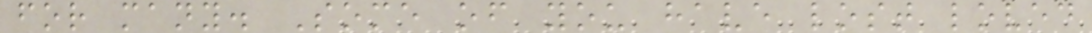for many. Some of you have lost loved
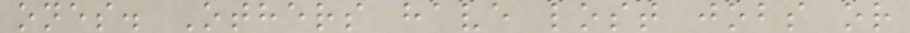ones. Others have lost jobs or
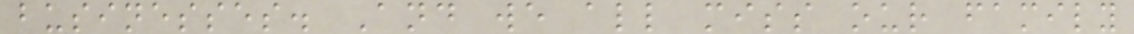businesses. And we all miss our family
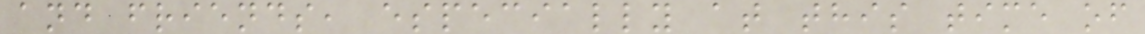and friends, especially at this time of
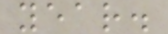year.
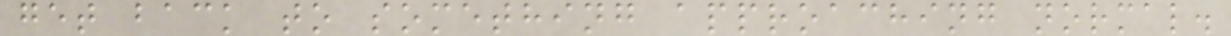get back to something approaching normal.
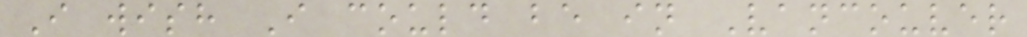I wish I could be in Vancouver
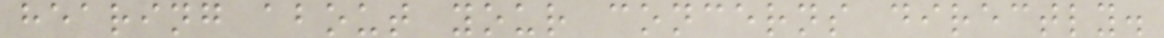hearing about your concerns directly.
